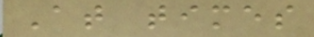At times
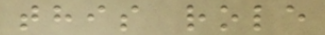this role
